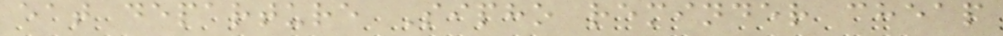eat departure Sipho reminder cheap
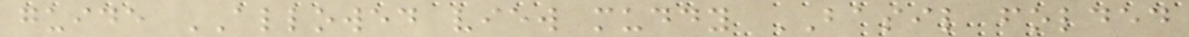guide ALLOWED view muddy BASIL folded
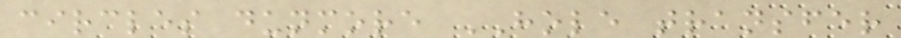circles dunmore HOLE transfer
